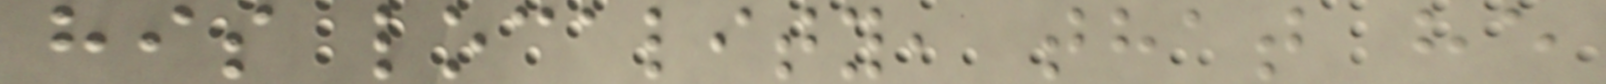his locality, that he
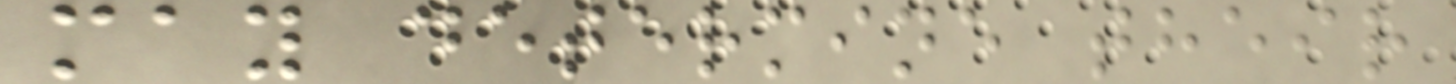may determine their
